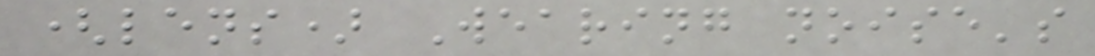(lens) Wearing noise's
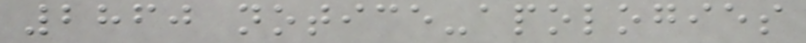2860 notice-apologies
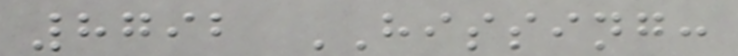8792 HISSING:
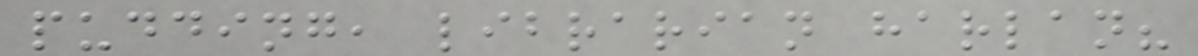pudding, librarian harlan?
